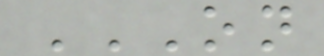ON
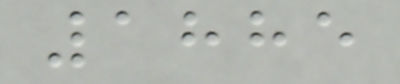1885
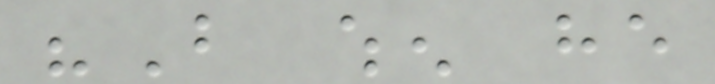"But when he
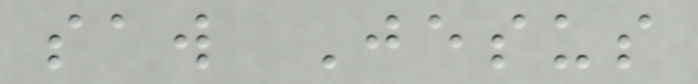saw Jesus
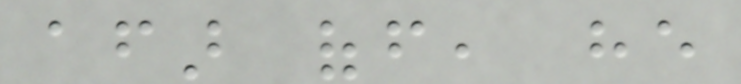afar off, he
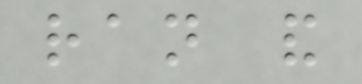ran and
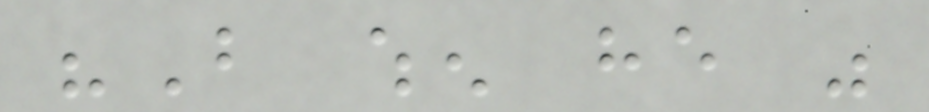"But when he was
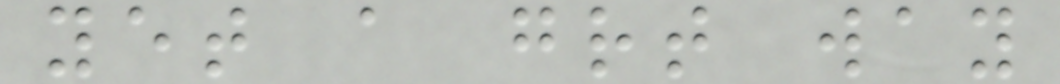yet a great way
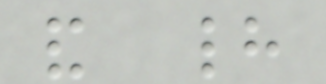and had
